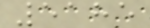5185
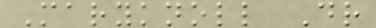Maryknoll Dr
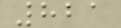821
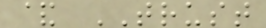& TRUST
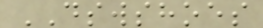DSWSHOES
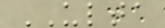ULTA
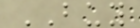BUY
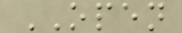OPEN
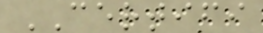CERTIFI
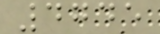4745
